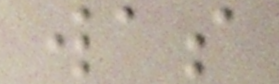was
